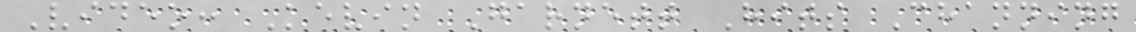Video: Kevin Garnett Hits Channing
